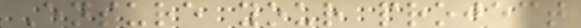Ensure your project
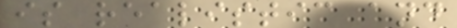is realistic and
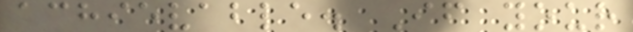achievable. If your
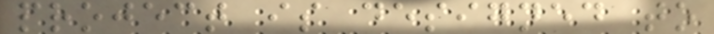project is designed to
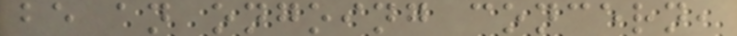be an ongoing concern,
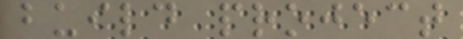build project
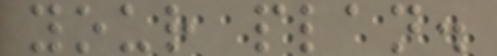your plan.
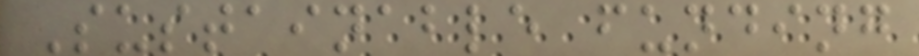Sustainable funding
